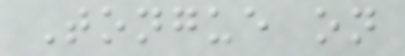Tongue on
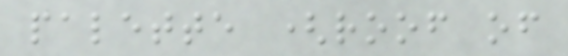palette (roof of
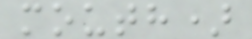mouth)
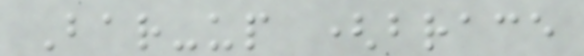Bar-up (brace
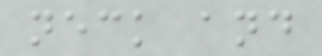neck and
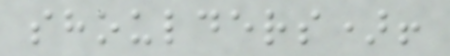shoulders)!
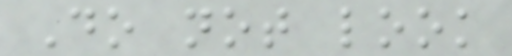Do not look
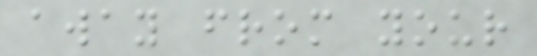away from your
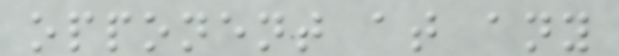opponent at any
